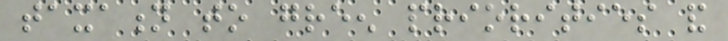taxation to green priorities and
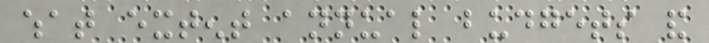what extent annual budgets and
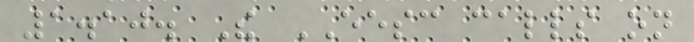1.10. The EESC calls on
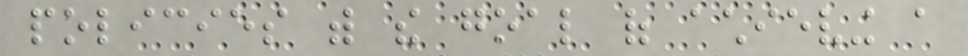policies with the goal of achieving a
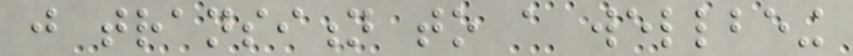just transition to a wellbeing
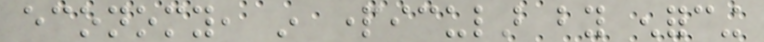economy, in particular by enforcing
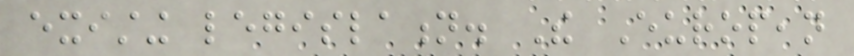existing legislation. The European
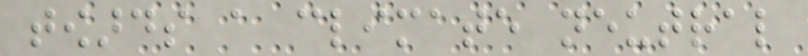towards a climate neutral
